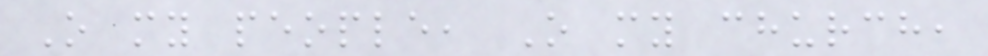O my people, O my church,
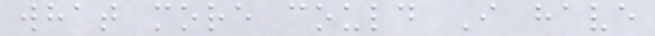what more could I have
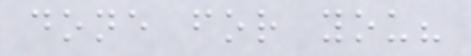done for you?
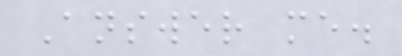Answer me.
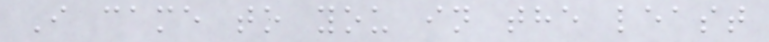I came to you in the least
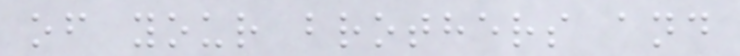of your brothers and
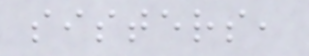sisters,
